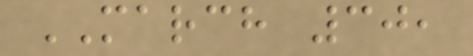MARCH 30,
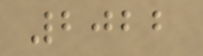2022
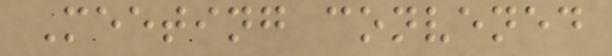Meeting convened
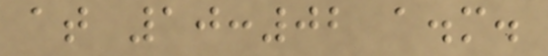at 10:02 a.m.
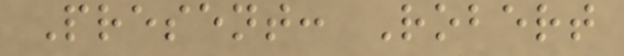Present: Robert
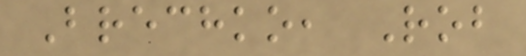Brechko, Rob
